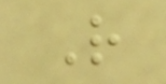R
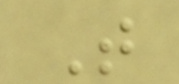T
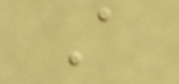A
